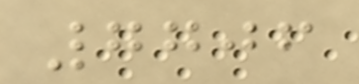7706
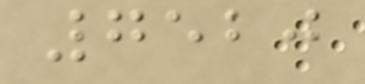7520
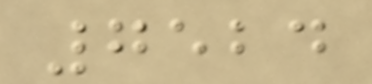7524
